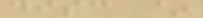disc ~
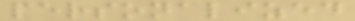personalized
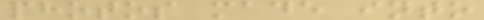photos made into
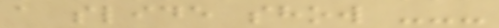a slide show ---
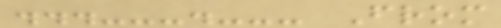...---.--- From
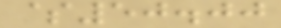$50.00
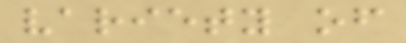variety of
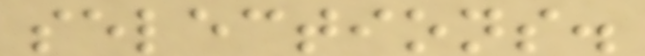selections.
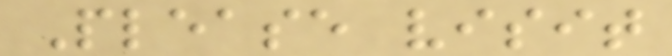Please visit
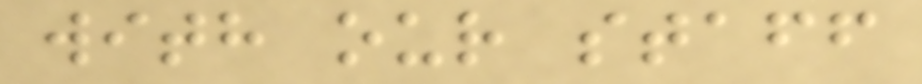with our staff
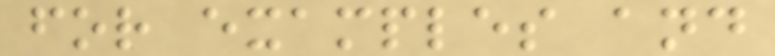for examples and
